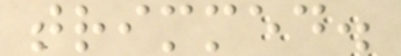trimmed.
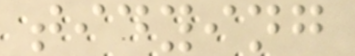tidying
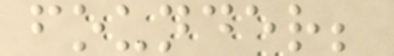founder;
